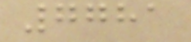7781
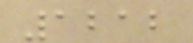1212
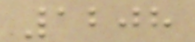1208
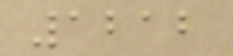1212
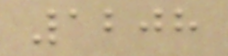1208
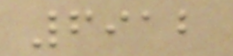6912
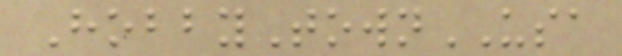HobbyTownUSA
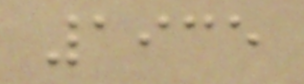1935
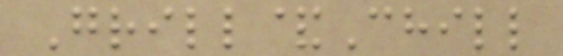Grill&Chill
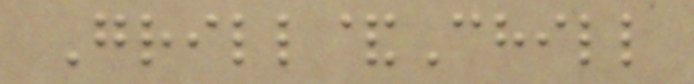Grill&Chill
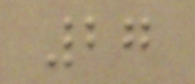27
